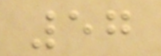57
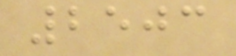2503
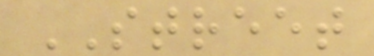STREET
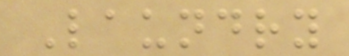Laundry
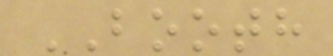BOOTH
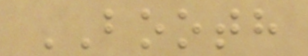BOOTH
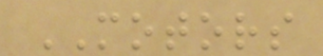MOTORS
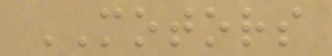MOTORS
